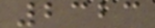2323
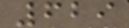629
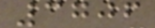3706
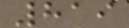819
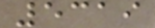5319
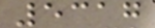5317
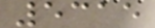5315
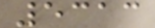5313
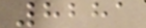8281
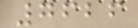7626
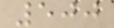500
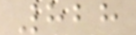828
